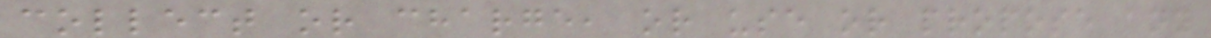collect or charge, or use or propose any
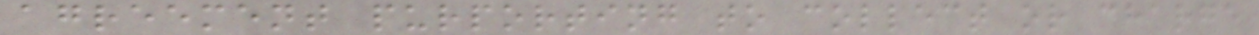agreement purporting to collect or charge
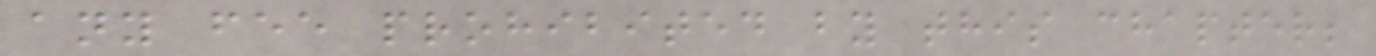any fee prohibited by this chapter;
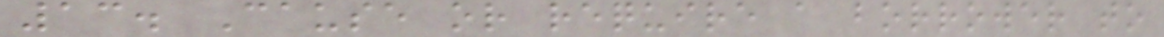13. Cause or require a borrower to
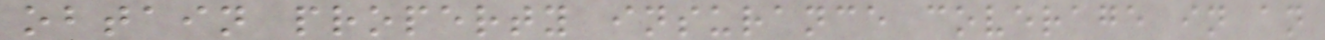obtain property insurance coverage in an
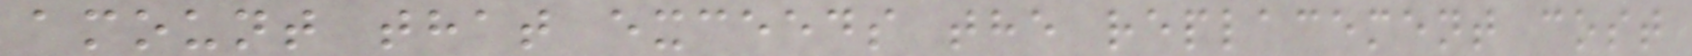amount that exceeds the replacement cost
